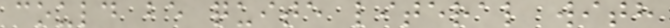could be quite literal with
